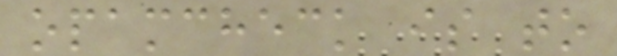opamcheck is to
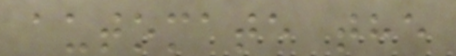automate the
